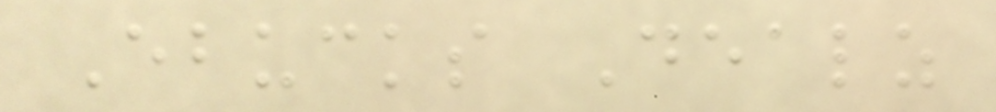Ebucks Dealz
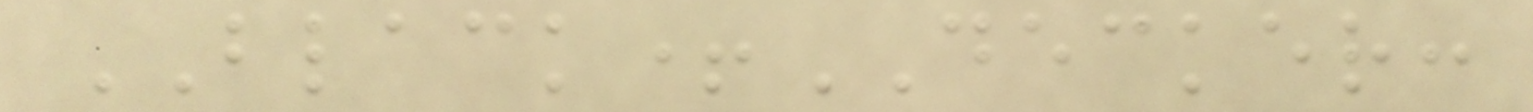BLACK+DECKER:
